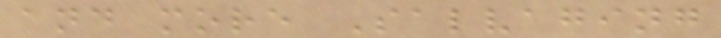and more Salvaging
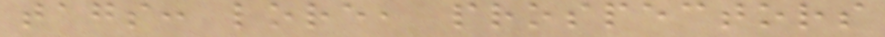tags: lore, prospectors
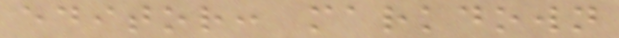editor: markdown
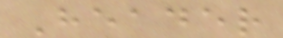Header
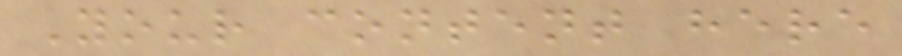Your content here
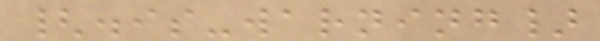{.is-warning}
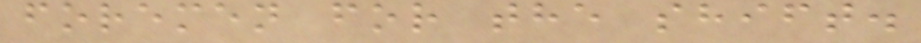foremen for the shift.
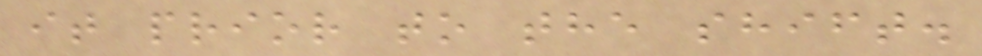it prior to the shift.
